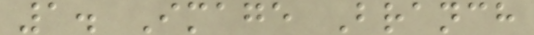1. Image Branch
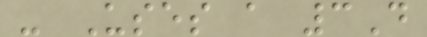- Uses a 3D
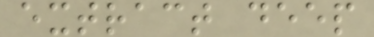extract deep
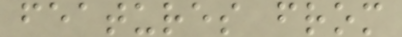features from
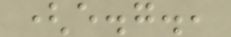(e.g.,
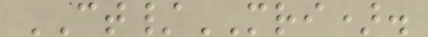CT/MRI).
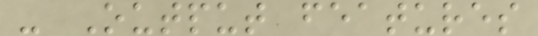- Output features
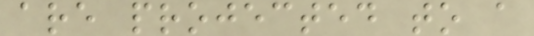are projected to a
